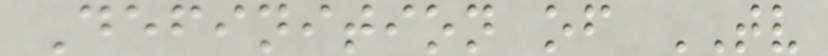Definition of TV
